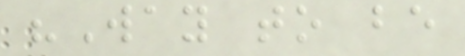"Way to be
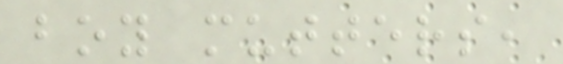boy mutters,
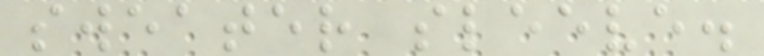sweater sleeve.
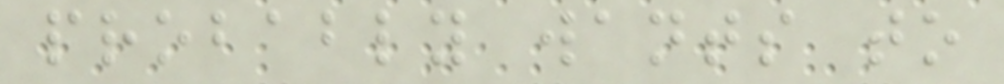probably wants to
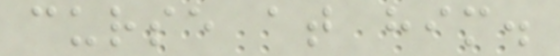curse at him.
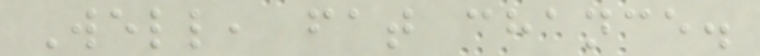Well, fat chance.
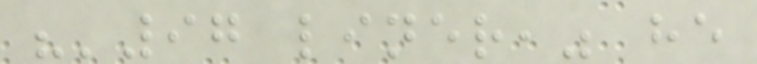"'97 liner," he
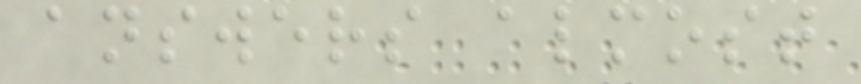answers almost
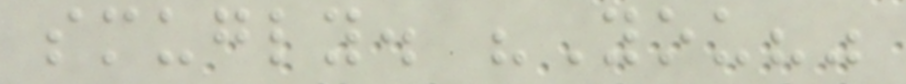smugly. "You?"
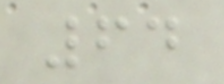64
